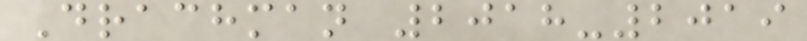Drachman 2018-2019
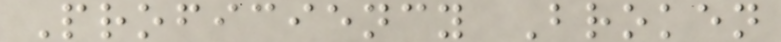Proficiency Broken
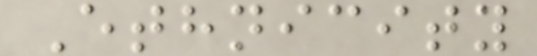Ethnicity
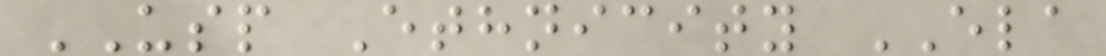USP Ethnicity ELA
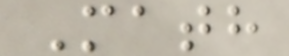Math
